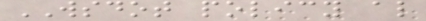WSDOT policy also
